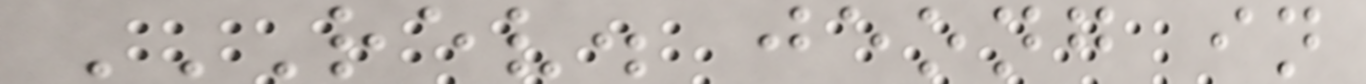REV. JEONG IN
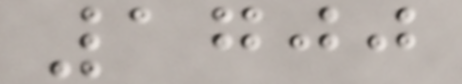1700
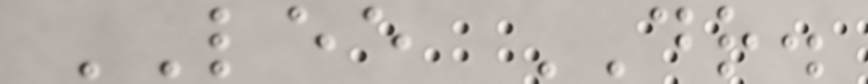LEE DR.
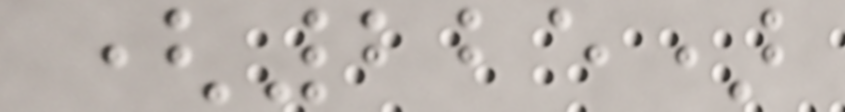(225)
